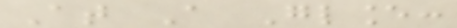At A Glance:
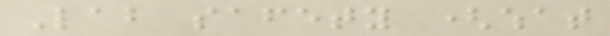Lab safety (what
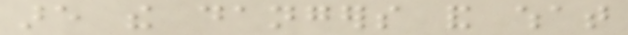are the dangers and what
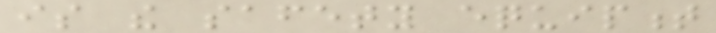is the safety equipment
